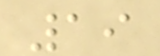19
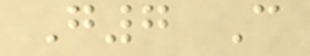G7 C
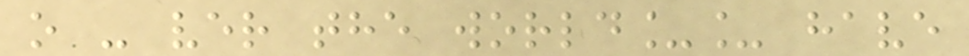o - ver the world__ have
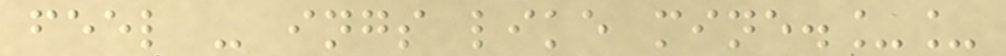feel - ings like mine.__
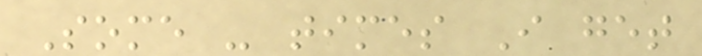Some - times I get
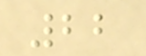22
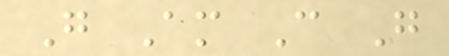G Am C G
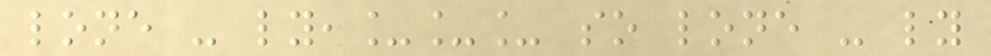lone - ly,___ so lone - ly
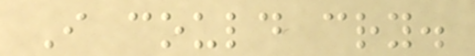I could cry.
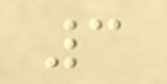3
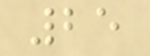25
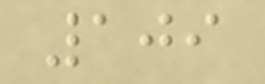109
